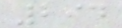294
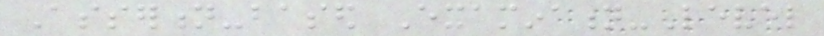Assertion-based Examination-Level
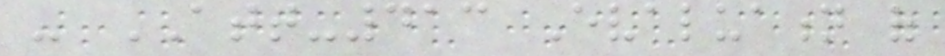- ATT-413 Evaluation of
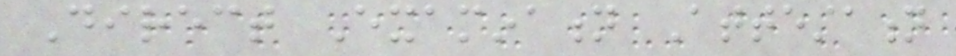Direct Examination Attestation
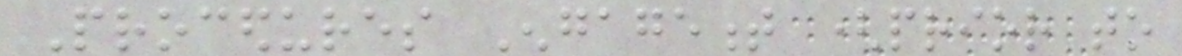Procedures Engagement (prior to
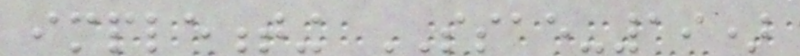implementing SSAE-19)
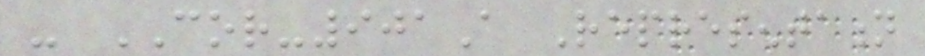- COR-901A Representation
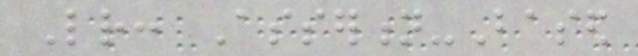Letter: Assertion-Based
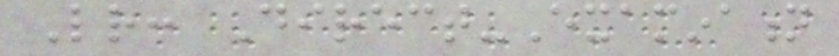Letter: Direct-Examination
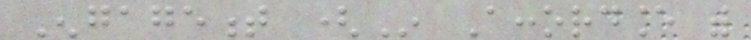Engagement (In Accordance with
